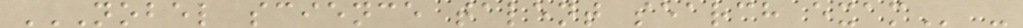NOBEL SCIENCE TALENT SEARCH EXAM -
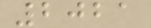2021
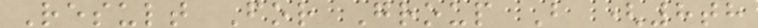Result For Group B (8th
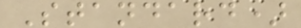Standard)
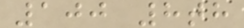100 8th
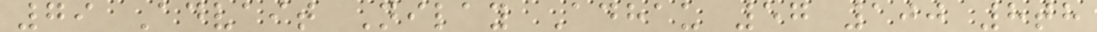79 Advait Nilay Adhau 57 100 8th
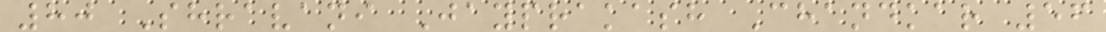80 Shravani Jayprakash Chandkar 56
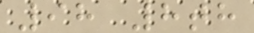98 8th
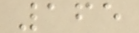165
